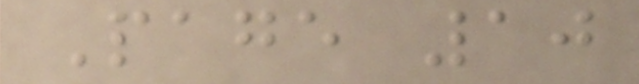Page 10
